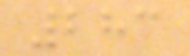283
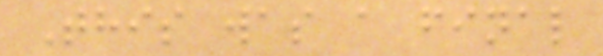This was a final
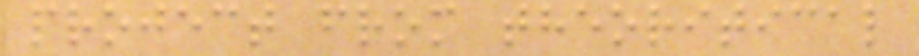project from theoritical
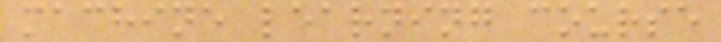machine learning course
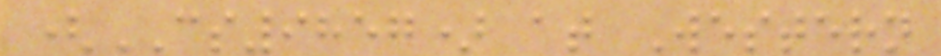(CS9857) at Western
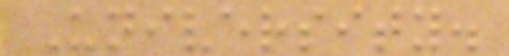University.
